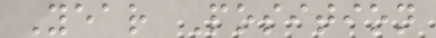Year Position
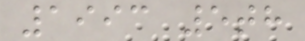1993 5th
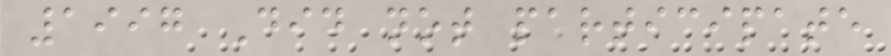1997 Did not participate
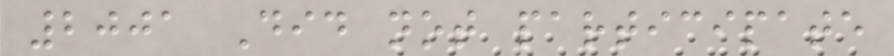2001 Did not participate
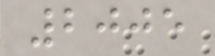2005
